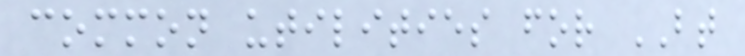common utilities for BT
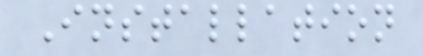Installation
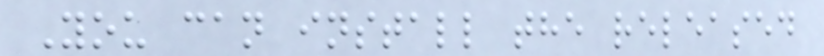You can install the released
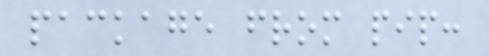package from pip:
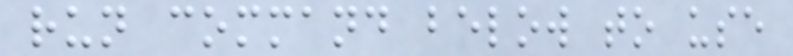run command below to use
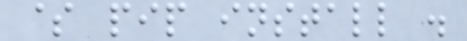$ pip install .
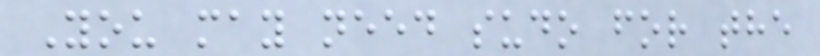You may need sudo for the
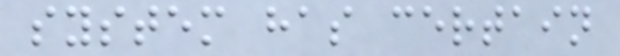system has certain
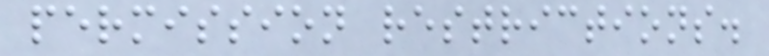permission restrictions.
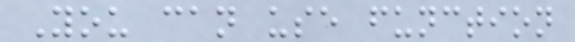You can use function
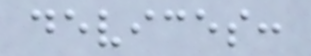devices:
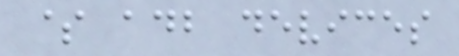$ adb devices
